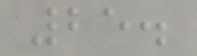25.
